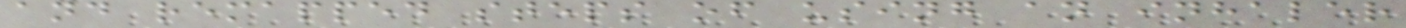and remapped steps of using an inhaler
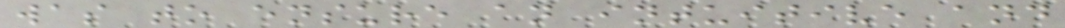was to ensure an intuitive and
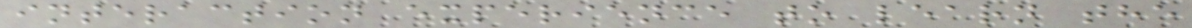interaction experience to learn the
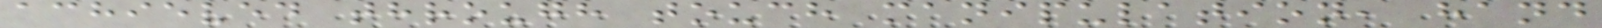achieved through touch manipulation, hand
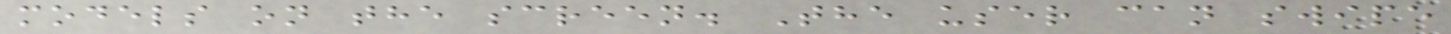models on the screen. The user can swipe
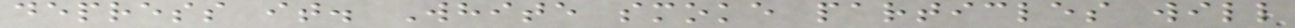depress it. White smoke particles will
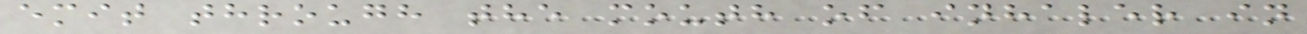emit through the mouth of inhaler in
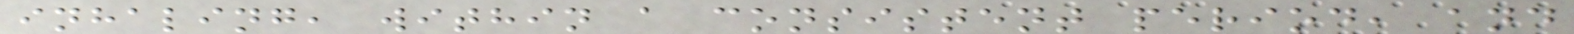inhaling, within a consistent period, and
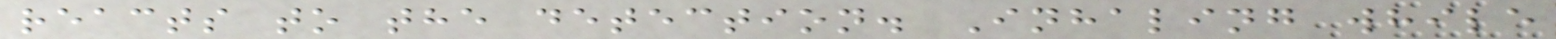reacts to the detection. Inhaling while
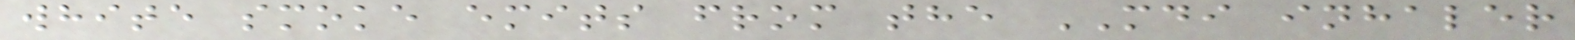white smoke emits from the MDI inhaler
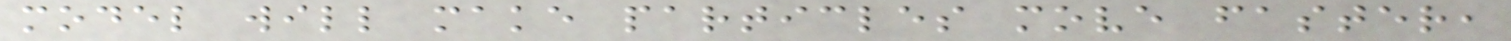model will make particles move faster,
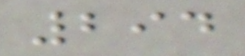294
